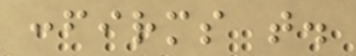confirms that.
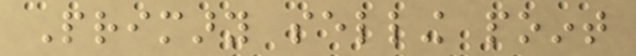Primary selling point
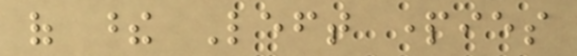of these Left parties
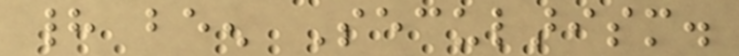had been Secularism.
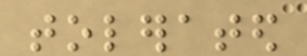tolerated
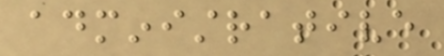administrative
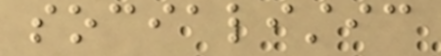socialistic
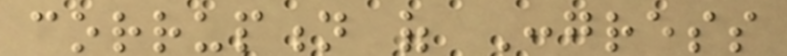corruption of Congress
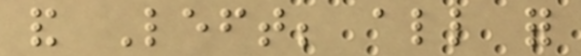and Left; all for
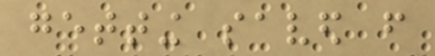getting saved from
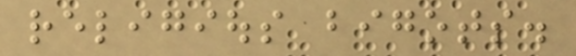religious bigots.
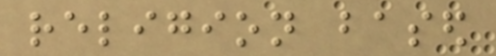religion based
